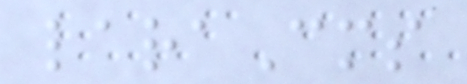laraCms
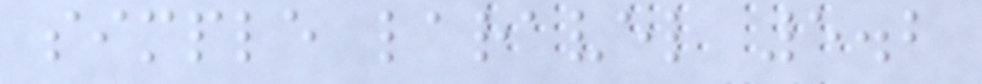simple laravel 5.2
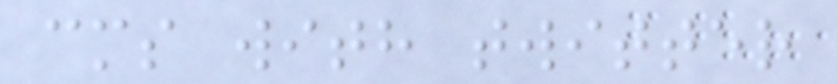cms with twitter
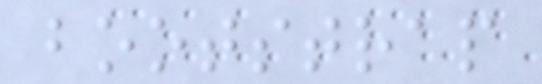bootstrap
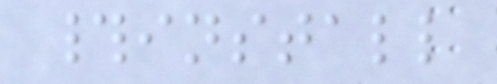#install
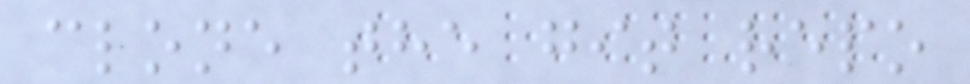clone the git repo
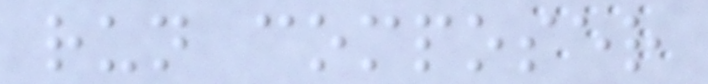run composer
